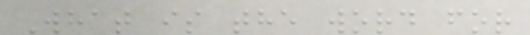What is the word for
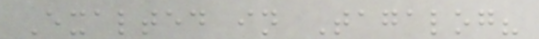Exalted in Tagalog?
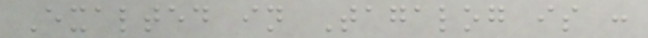Exalted in Tagalog is :
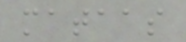mataas
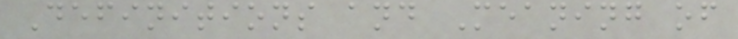Definitions and Meaning of
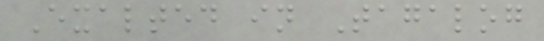Exalted in Tagalog
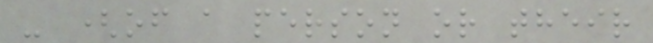- (of a person or their
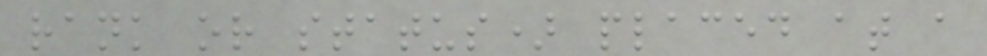rank or status) placed at a
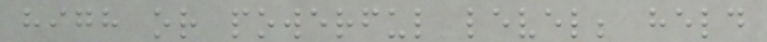high or powerful level; held
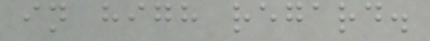in high regard.
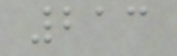213
